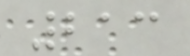213
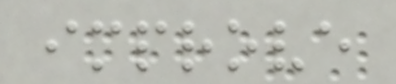improve
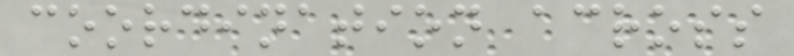coordination across
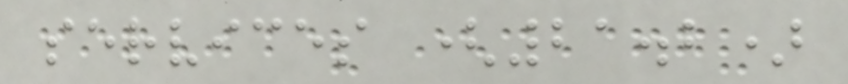services (21.2)
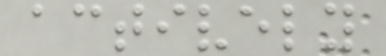actively
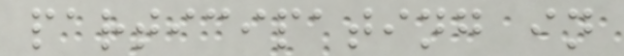participating in
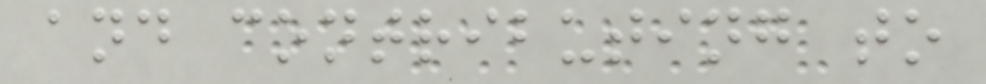and contributing to
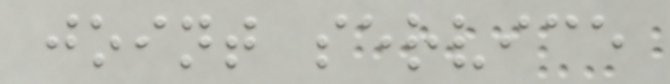joint service
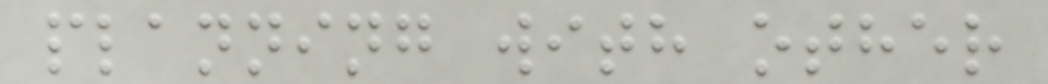planning with other
